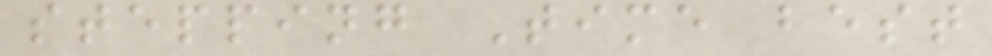stepping Time best
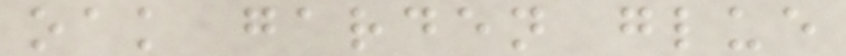oak garden glue
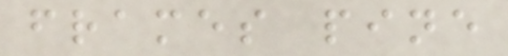frames pine
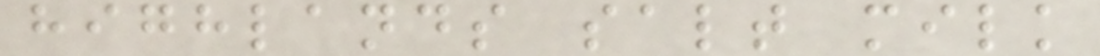highlands salt milk
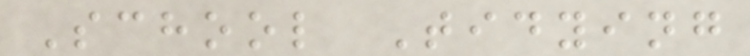School Tidying
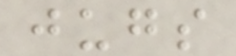jugs
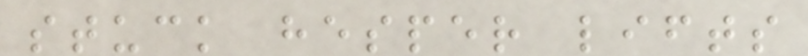stuck hesper lifts
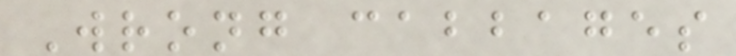Wrong cabbages
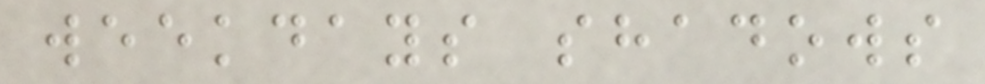weekdays shadows
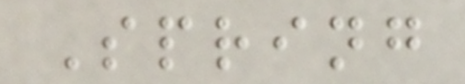Spring
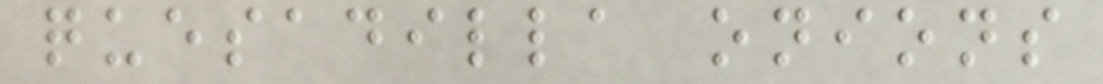quesadilla onions
